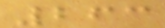263
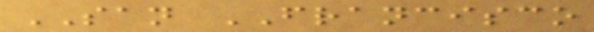SAN FRANCISCO
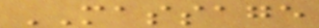MASSAGE
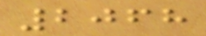2068
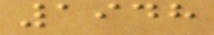1948
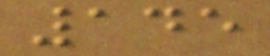145
